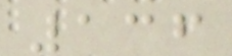136
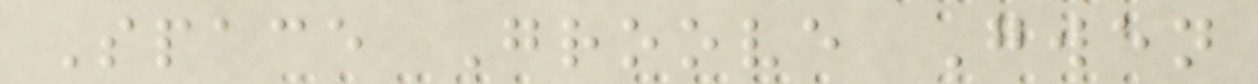Space Groove Gwen
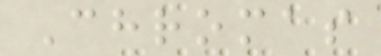Chromas
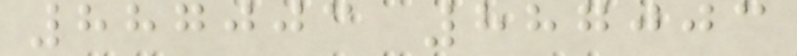887003 887003
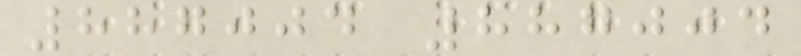887004 887004
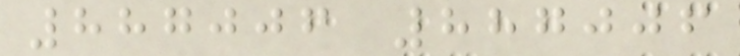887006 887006
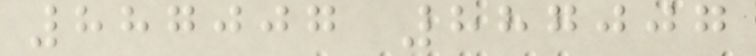887007 887007
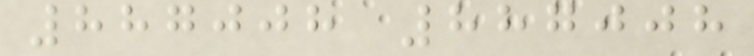887008 887008
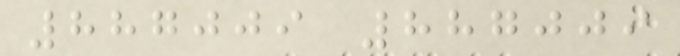887009 887009
